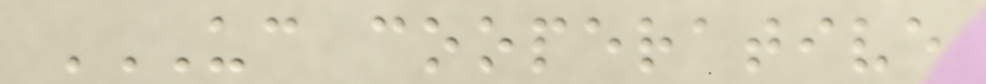UC COOPERATIVE
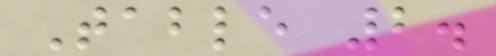Table 2.
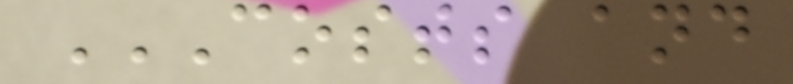COSTS AND
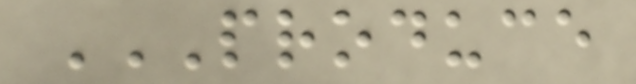PRODUCE
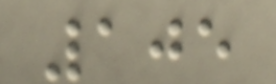105
